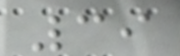39
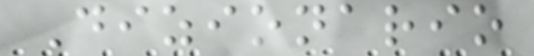Dizionario
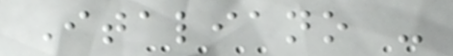Italiano -
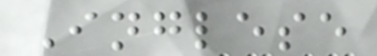Inglese
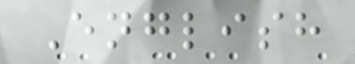English
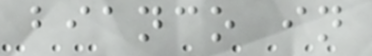bianco in
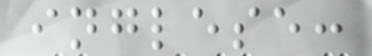inglese:
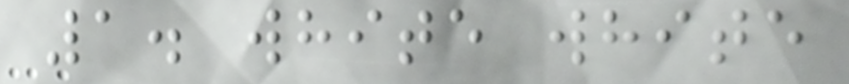1. white white
